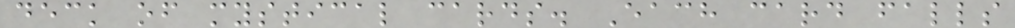deck of mystical cards. Each card falls
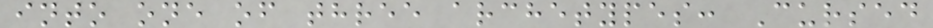into one of three archetypes: Cursed
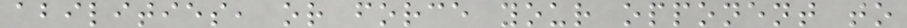abilities, or force your opponent to
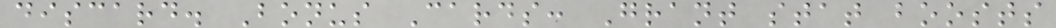discard. Bonus Cards: Grant stat boosts
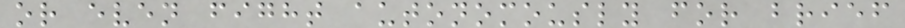or even fight autonomously for brief
